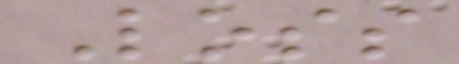Loss
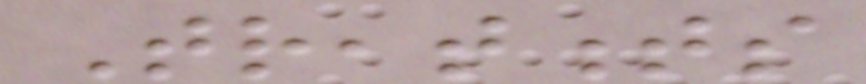Treatments
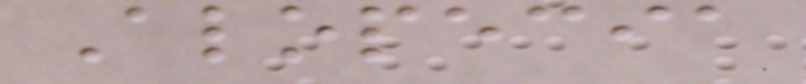Alopecia
